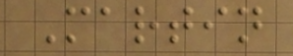Martin
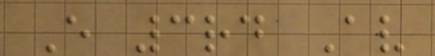E 3rd Av
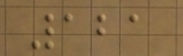121
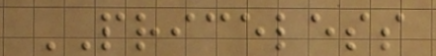PRICELESS
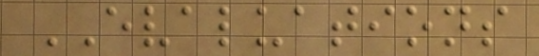EVALUATIONS
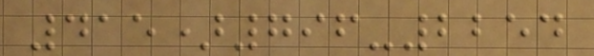415)796-2254
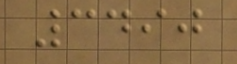3490
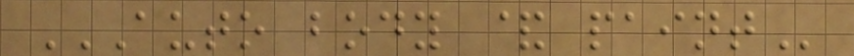AUTO BODY & PAINT
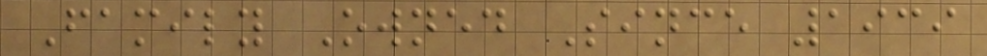Family Owned Since 1939
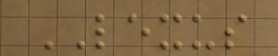LEXUS
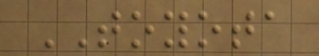TOYOTA
